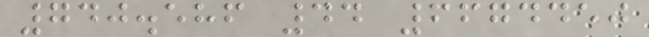740.586 44 6674450
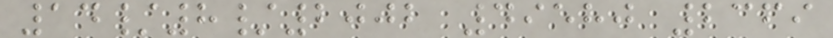14/8/2002 49580 2369
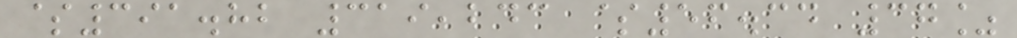$391.82 319,243 $56.34 37%
